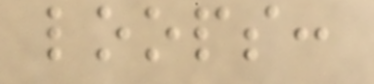loops:
